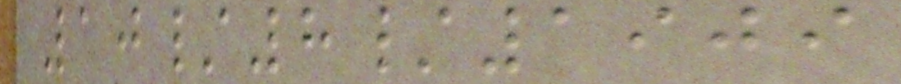10/8/1909
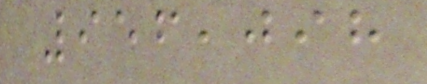956,098
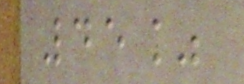45%
